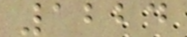1224
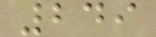249
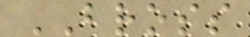BROSS
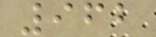962
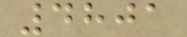4801
